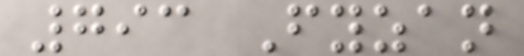793 Fyzan
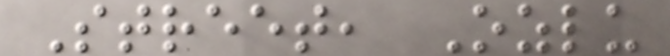Street, Ozlu
